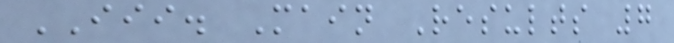III. Main Results 7
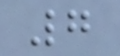7
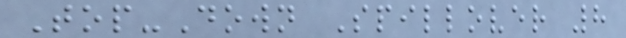Top-Down Spillover 8
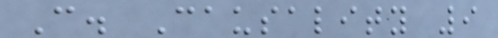C. Causality 9
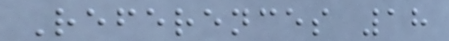References 18
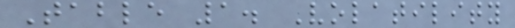Table 1. Volatility
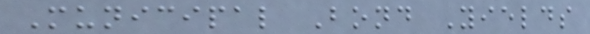Municipal Bond Yields
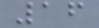16
